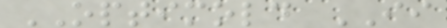OPTIMOLD II
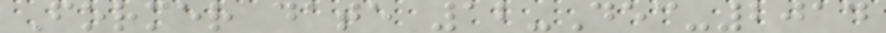Former date 12-Dec-2014
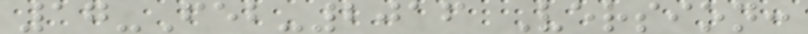17-Feb-2016 Version:
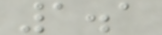1.1
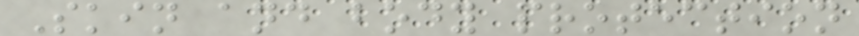Skin and body protection
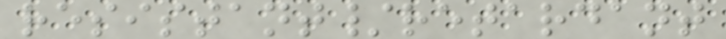resistant/retardant
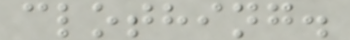clothing.
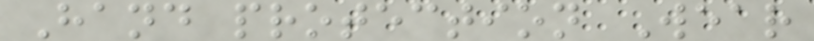Hand protection Wear
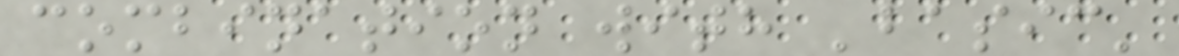combination with 'basic'
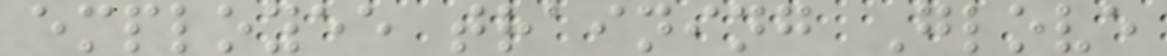employee training Glove
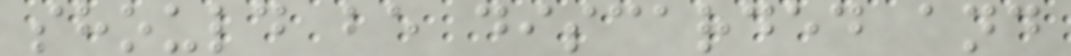should be discarded and
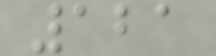121
